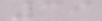39
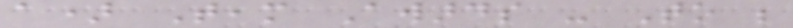a) Team Awards - To be
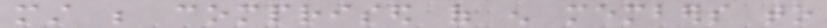must be comprised of enough members to
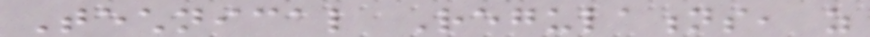Technical Regulations, as
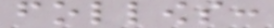follows:
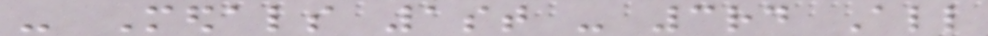- Medals 1st - 3rd All
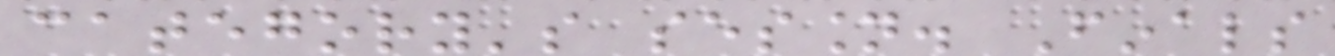category's session. Finals
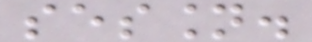session.
